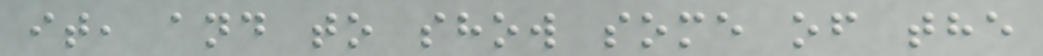it, and to show some of the
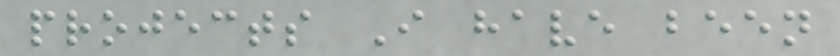projects I have been
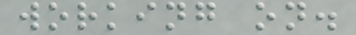working on.
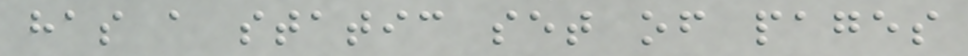has a static set of pages
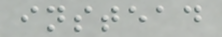instead
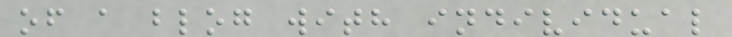of a blog with individual
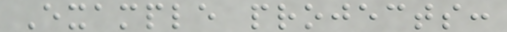Example projects:
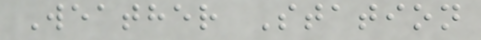Weather Station
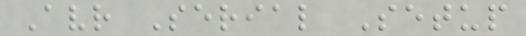Avr Serial Setup
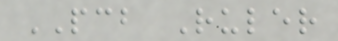PCB Ruler
